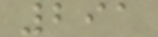291
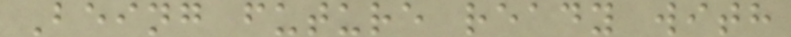Being future ready with
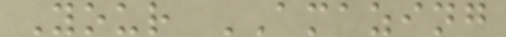Your AMAZING
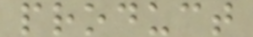product
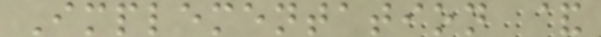Implementation &
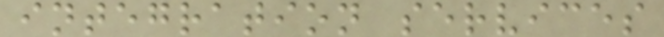integration services
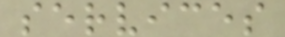services
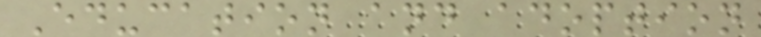Education and adoption
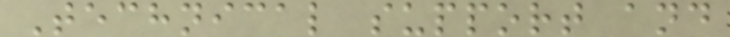Technical support and
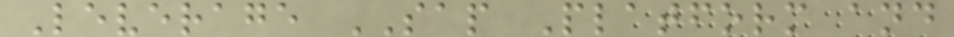Leverage SAP Platform and
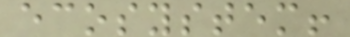ecosystem!
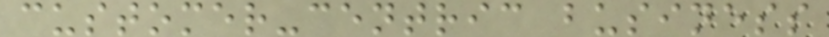customer-centric business
